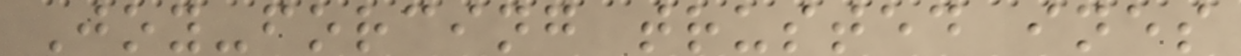Joy-forcing trusted ines
